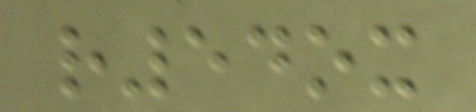r54ox
